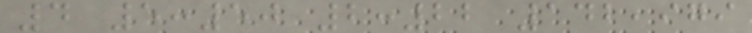4 5:50 2:22 142,979
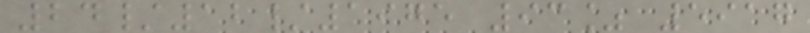24/12/1975 93% 5917
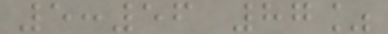5:56 87%
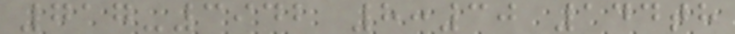717-3942 8:30 144th
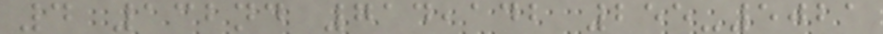4 132nd 714,142 255-5021
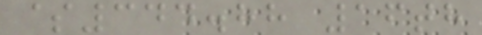$344.88 16th
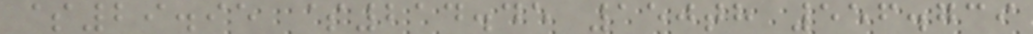$29.95 $214.45 150th 556.739
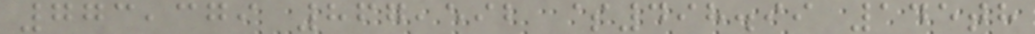773,379 867,592 $498.99 145th
